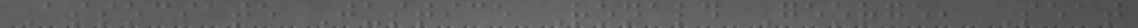Associate Justice Ronald George, Seat
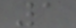1
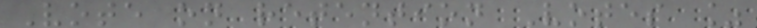Vote on retention Votes %
